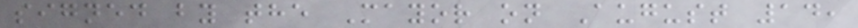signed by the Mayor on August 14,
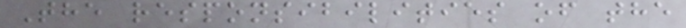The responsibilities of the
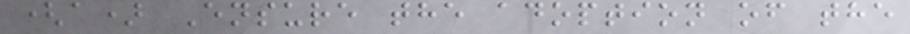(a) Ensure the adoption of the
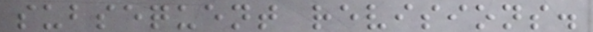subsequent revisions.
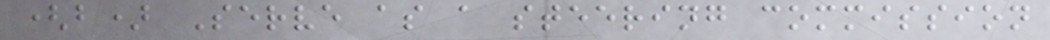(b) Serve as a steering commission
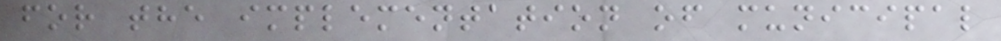for the implementation of municipal
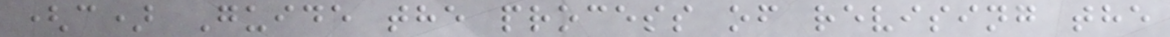(c) Guide the process of revising the
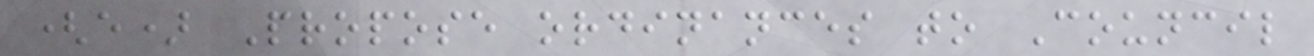(e) Propose ordinances to Council
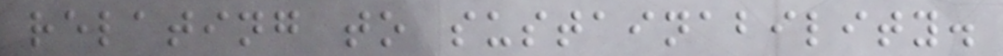relating to sustainability.
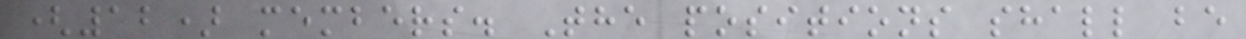(12) members. The positions shall be
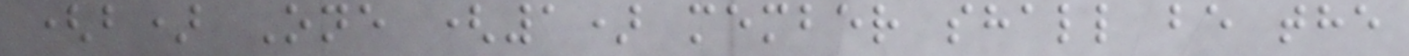(b) One (1) member shall be the
